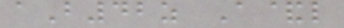aB42z A&l
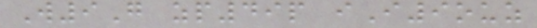W9G zp49p iI9ouz
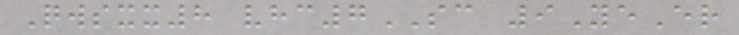Qwsxx8 vhc7SC 9YeEr
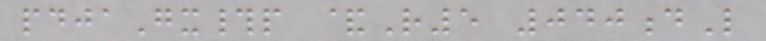pdjaGx#p &R5 040dL
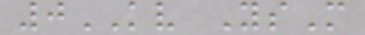0KV YsM
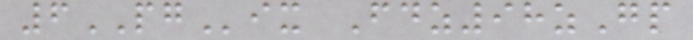6PGix Fdz98zGp
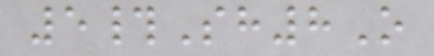5#Sh8O
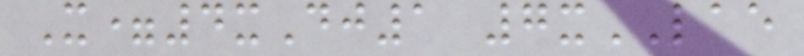X=4xDj1 7xLAE
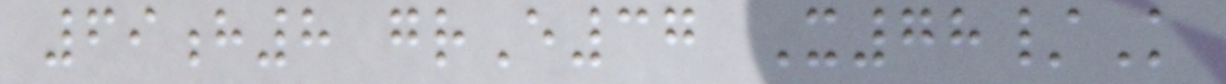69h8 grE37 X78/K
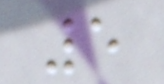5
